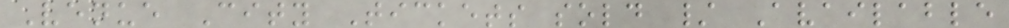Venue City Tickets sold / Available
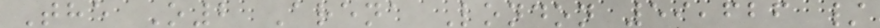The O2 Arena London 59,626 /
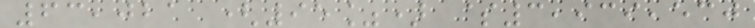63,021 (95%) $3,939,530
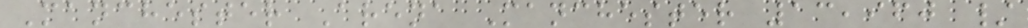Manchester Arena Manchester 13,960 /
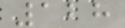128
